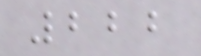222
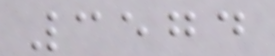3574
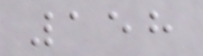158
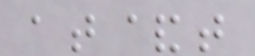at&t
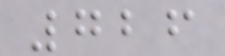726
